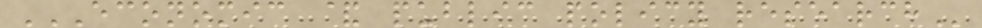ECONOMIC & PUBLIC POLICY RESEARCH
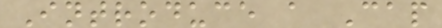Introduce a Cap
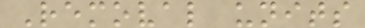Removal units
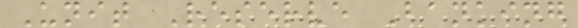Unit Reserve Banking
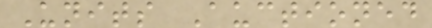Units Auctioned
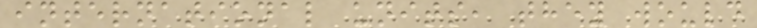international units, they would
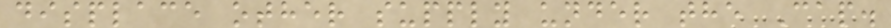displace other supply under the Cap.
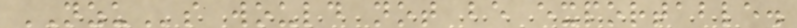NZUs would not be exportable.
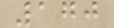170
